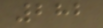282
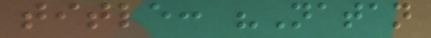title: "Natan
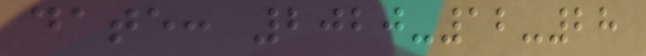date: 2020-12-28
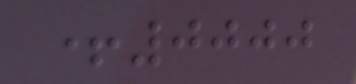+0000
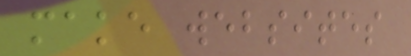make websites
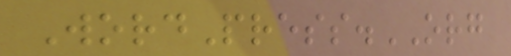WordPress.ORG
